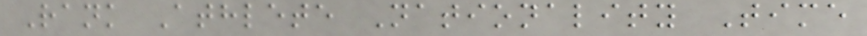Rank Athlete Nationality Time
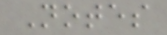Notes
